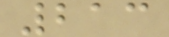213
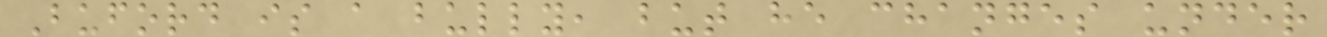Buford is a bully, but he changes under
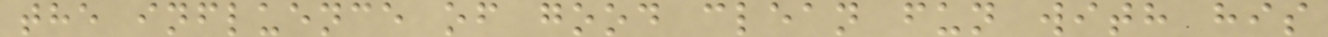the influence of good clean fun with his
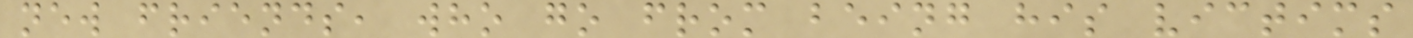new friends, who go from being his victims
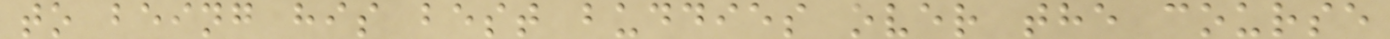to being his best buddies over the course
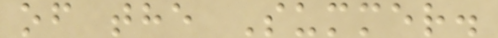of the Summer.
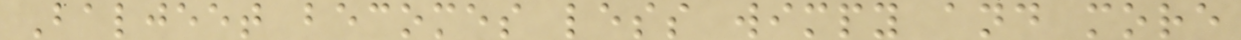Baljeet becomes less wimpy and more
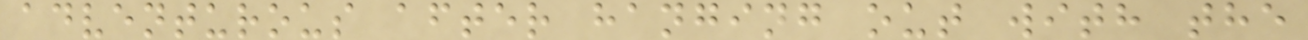adventurous after hanging out with the
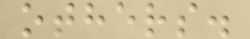others.
